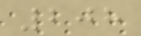208
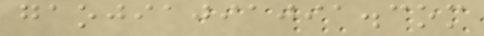gaojiajiajia.com
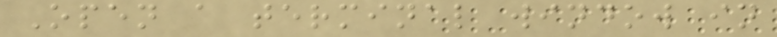Open a terminal window in
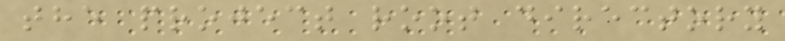the project root directory
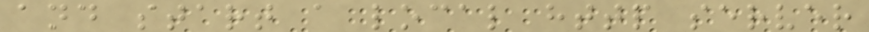and start a local http server
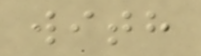with
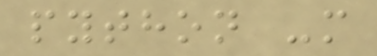python -m
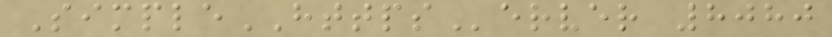SimpleHTTPServer 8080
